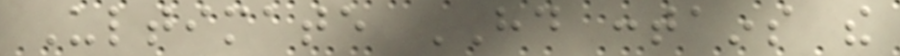Ultimate HD contains the
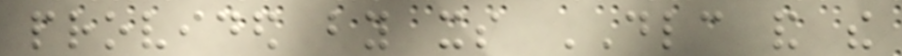provided by its DLC and the
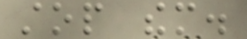stop them.
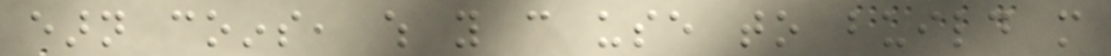earn coins, which you can use to build more
